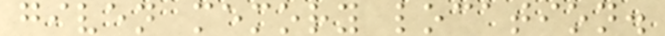given memory location.
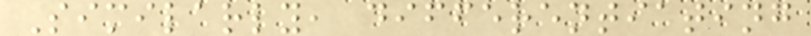Similarly, differentiating
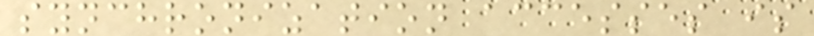synchronization accesses is
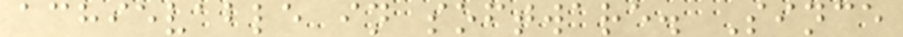achievable in software. Since
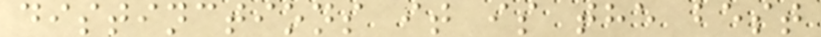distinctions it is the best
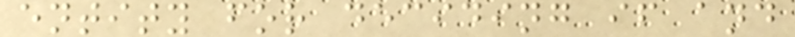entity for deciding if and
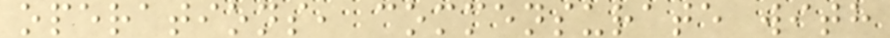operations, commensurate with
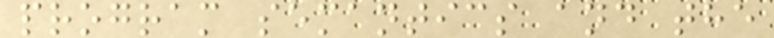program semantics and the
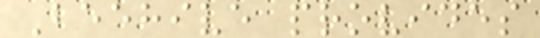Beehive provides
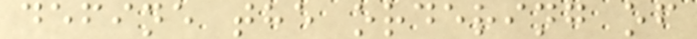define the ordering of
